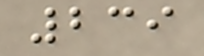239
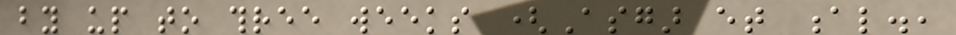by up to three weeks (Asgar et al.,
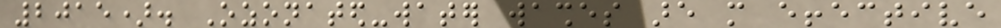2015). Ozonated-water washes are more effective
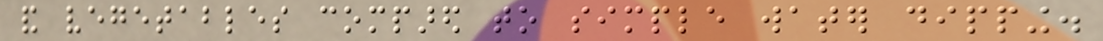and vegetables compared to simple water dipping.
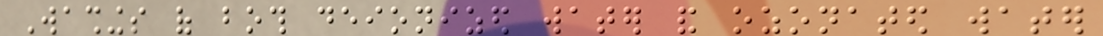Washings of both deionized water and ozonated water
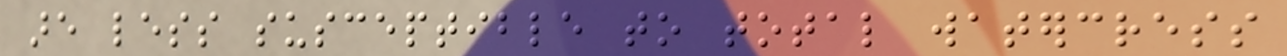are less susceptible to total watercress
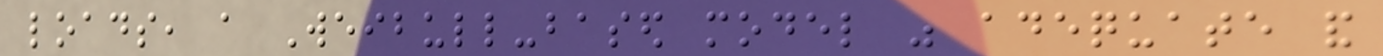loads, a Weibull-based model was adequate and
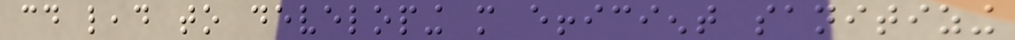could lead to developing more efficient sanitizing
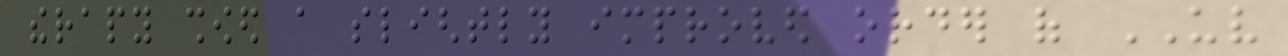therapy showed a slightly improved order of UV
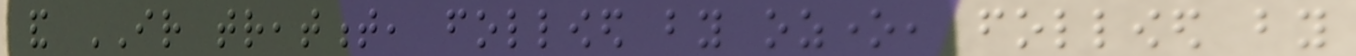and IR treatment, followed by ozone, followed by
